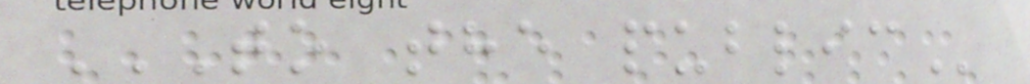TO THE PUBLIC
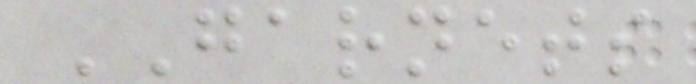GARNETS
